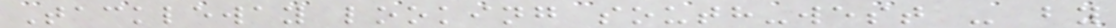Tackleway looking south-west - by
